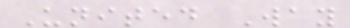United Way
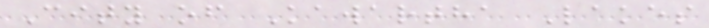City of Kawartha Lakes
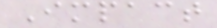Impact
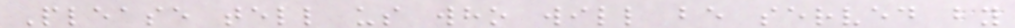Please tell us who will be served by
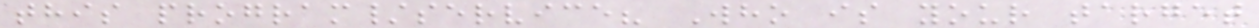this program/service? Who is your target
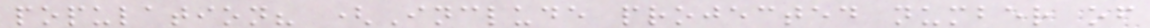population? (Include projected number of
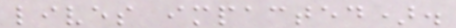lives impacted).
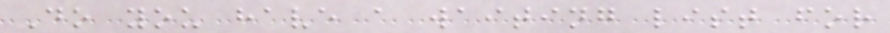Do you have a waiting list for
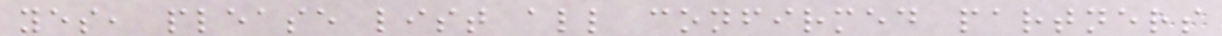yes, please list all confirmed partners
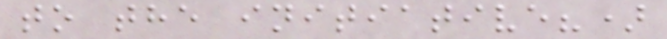to the initiative?)
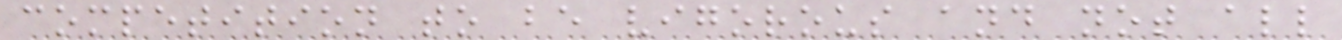competition to be vigorous and not all
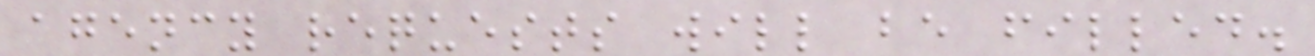agency requests will be filled.
